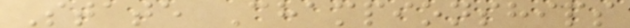State Championships
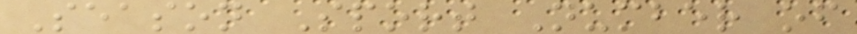Season Sport Number of
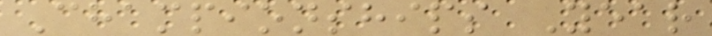Championships Year
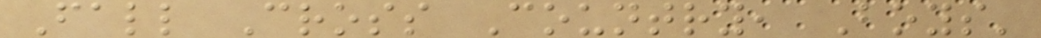Fall Cross Country, Boys'
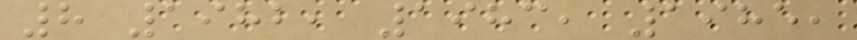8 1982, 1983, 1985,
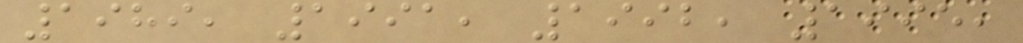1989, 1991, 1992, 1995,
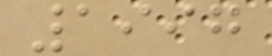1997
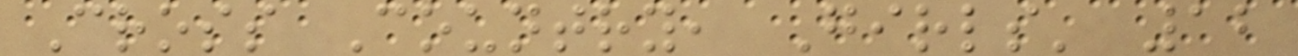Cross Country, Girls' 12
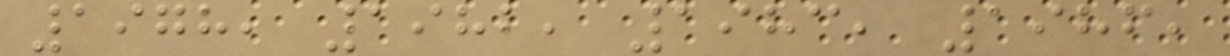1978, 1982, 1983, 1986,
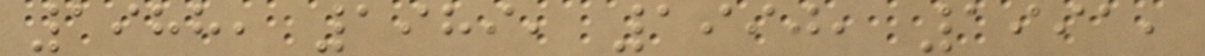1988, 1989, 1990, 1991,
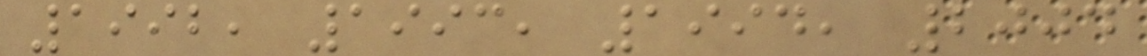1992, 1993, 1994, 2004
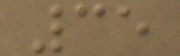35
